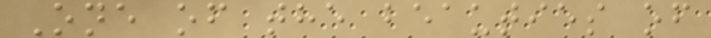One of the beauties of
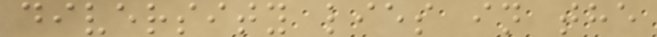diversity lies in the
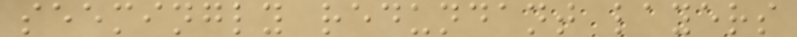seemingly redundant layers
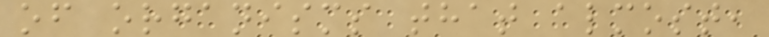of organisms that almost,
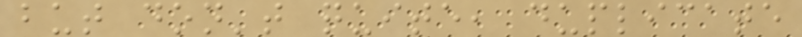but don't quite, duplicate
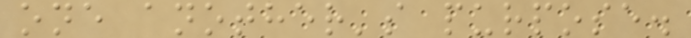one another's purpose.
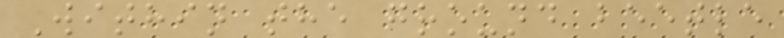Within the ground beetle
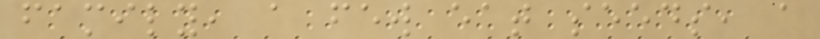family, a few eat seeds, a
